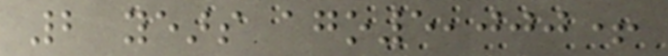2 years ago5,000+
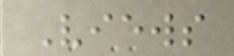Views
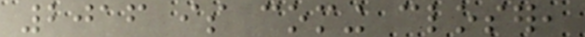2016 is coming closer,
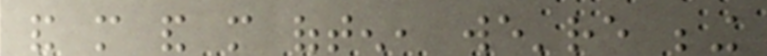and more and more often, we're being
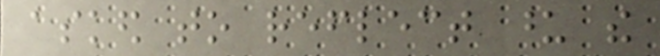asked to reflect upon the
